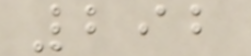292
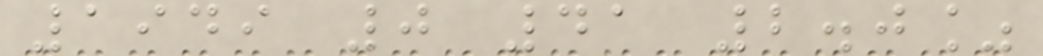1949 0 41 2.0%
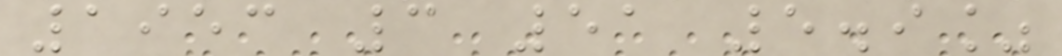1953 3 51 5.9%
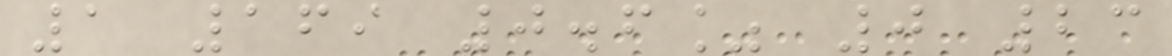1 169 0.6% 0 23
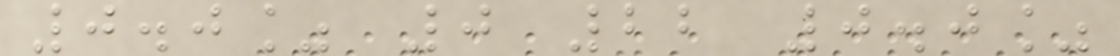0.0% 0 22 0.0%
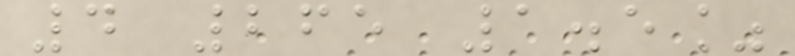4 265 1.5%
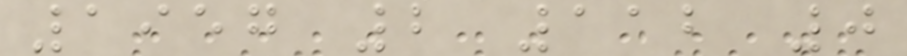1957 2 112 0
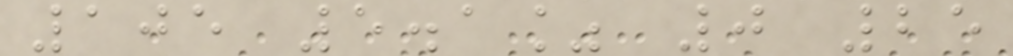105 5.1% 0 25
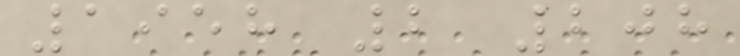1958 2 208
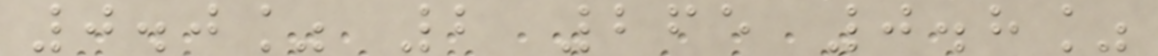0.0% 2 265 0.8%
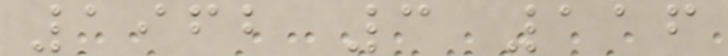1962 3 116
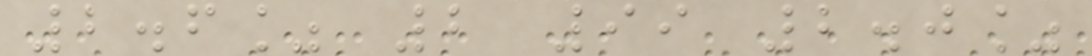2.6% 2 99 2.0%
